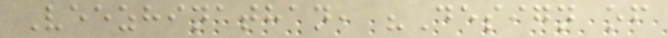Veezhinathan, "Design of
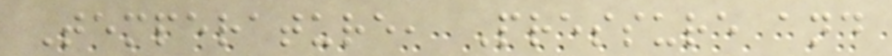Temperature, Pressure and
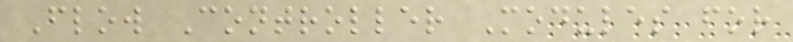Flow Controller Modules for
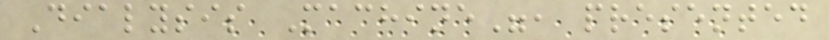Dialysis Machine", presented
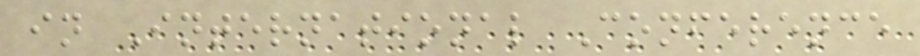in International Conference
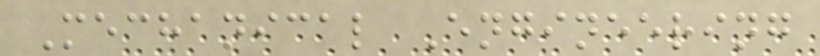Mechanical Engineering
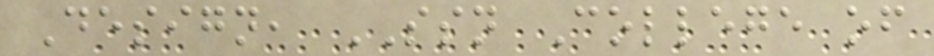Design, SSN College of
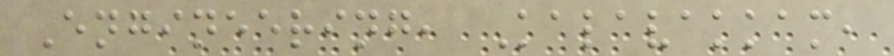Engineering, Kalavakkam,
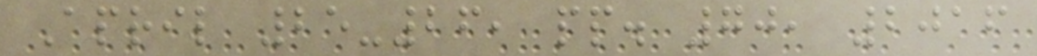April 25-26, pp. 70, 2016
